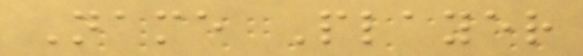Name Player
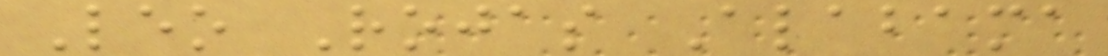Leo Rojas Alabama
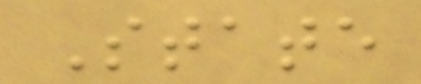State
